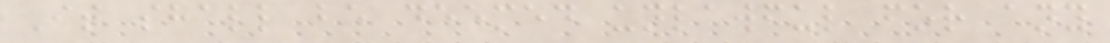It shall be deemed unlawful for any
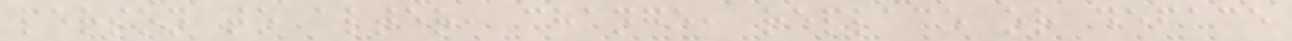person to alter, change, replace or deface
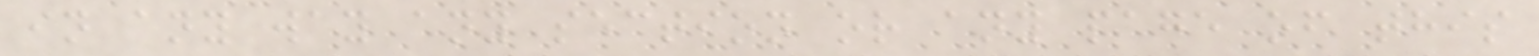in any way any section or any page of this
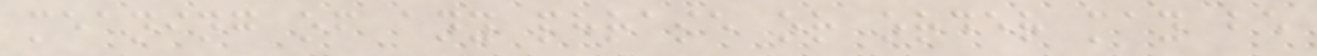meaning of any phrase or order may be
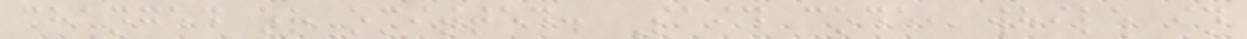changed or omitted. Said code, while in
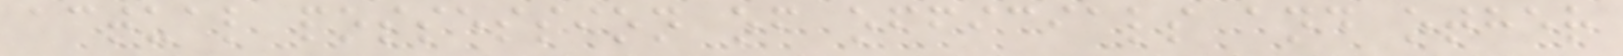actual possession of officials and other
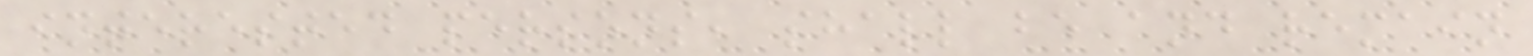interested persons, shall be and remain
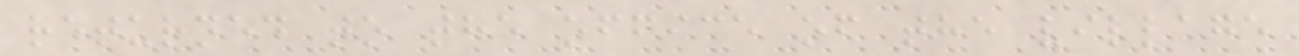returned to the office of the village
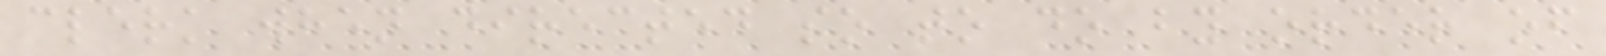clerk when directed so to do by order of
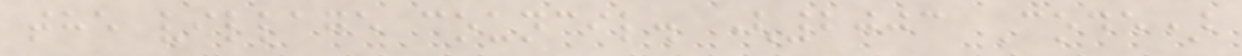the village council. (2003 Code)
